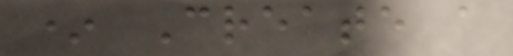* Create a
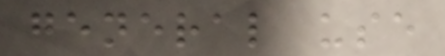general use
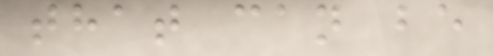that can be
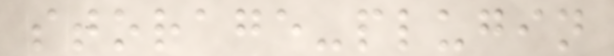storage-plugin
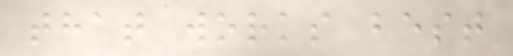that works best
